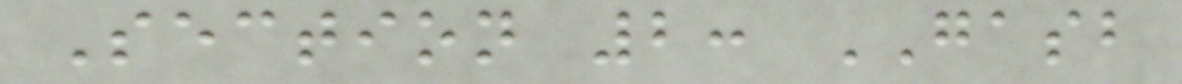Section 2: GASB
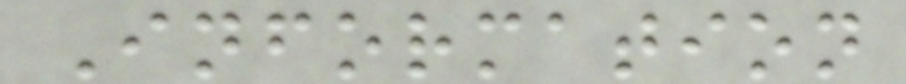Information
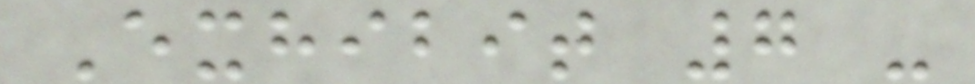Exhibit 7 -
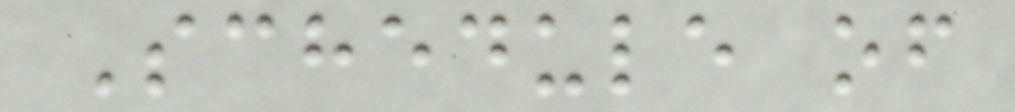Schedule of
